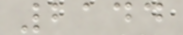2144
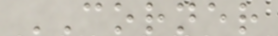CORNER
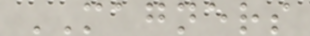MAGNERS
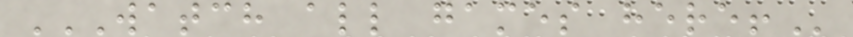WATCH ALL GAMES HERE!
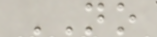NO
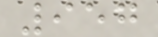957
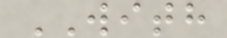WITH
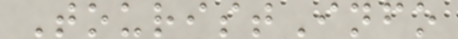TouristInfo
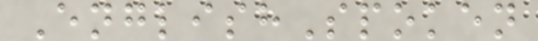EnglishSpoken
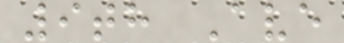9th Ave
